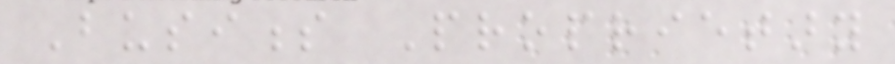Business Proprietary
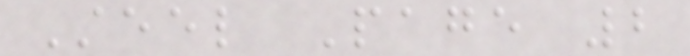Steel Page 2
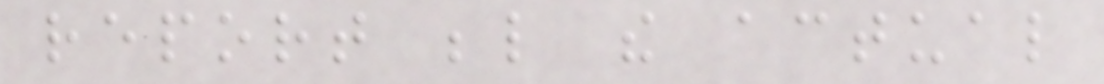report below the actual
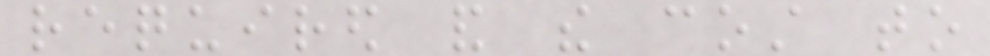required and the cost to
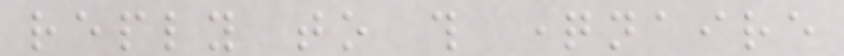reply to this questionnaire
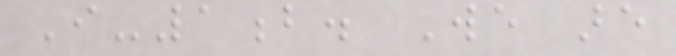I-1b. We are
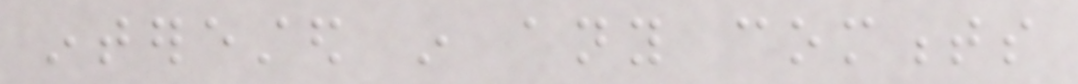interested in any comments
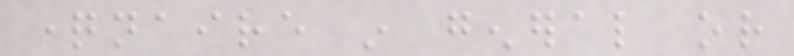questionnaire in general or
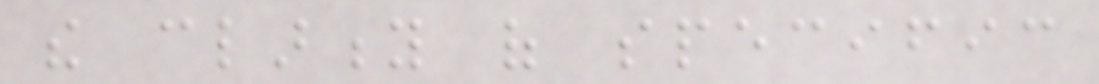the clarity of specific
